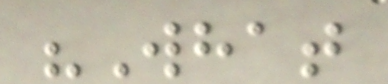"What
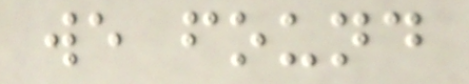we found
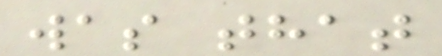was that
